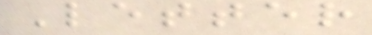Letter
